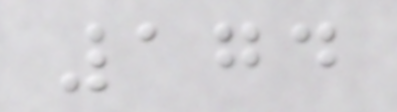174
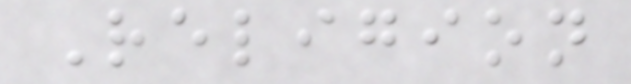Religion
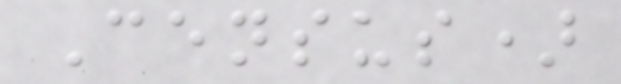Census)
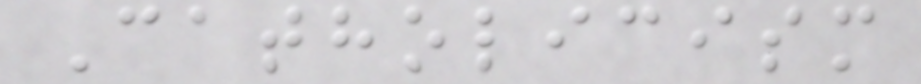Catholicism
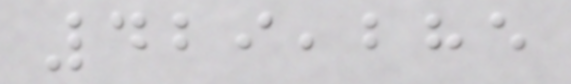429,285
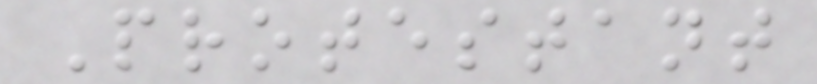Protestant
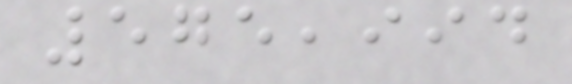575,994
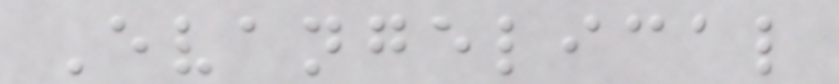Evangelical
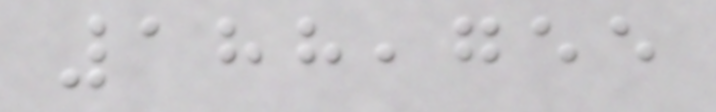188,755
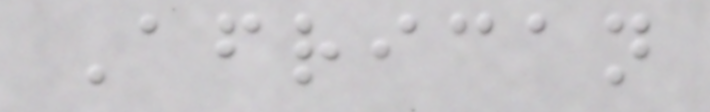African
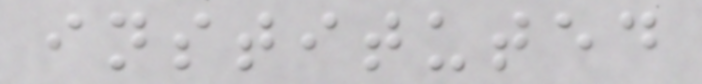instituted
